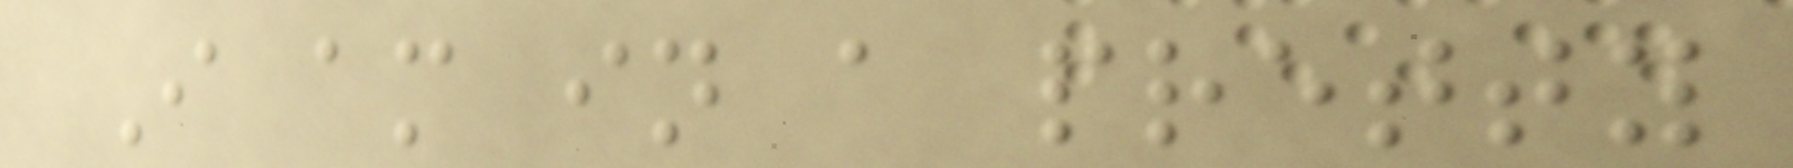I am in a pretty
